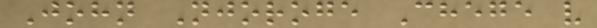John Njoroge Chege v
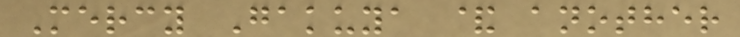Mercy Gakuya & another
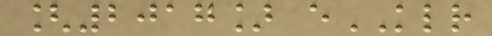[2017] eKLR
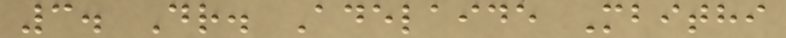3. Dr. Adelaide Mbithi
